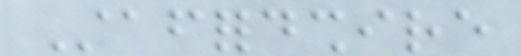Staffordshire
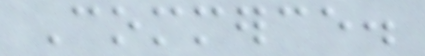Commerce.
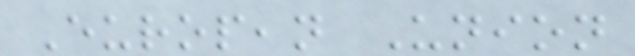European Union
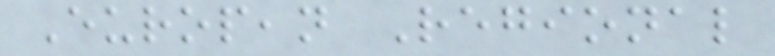European Regional
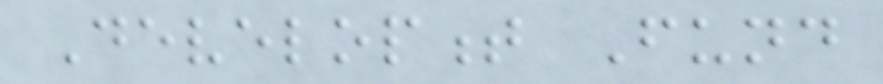Development Fund
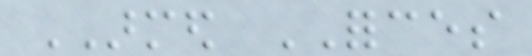ARMED FORCES
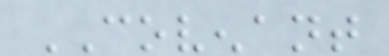COVENANT
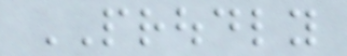PROUDLY
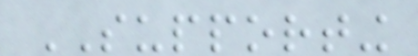SUPPORTING
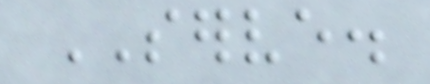SERVE.
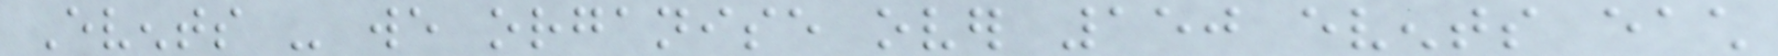Events - we organise over 150 events each
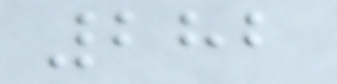282
